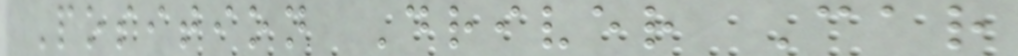Position Driver Car
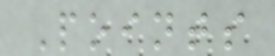Points
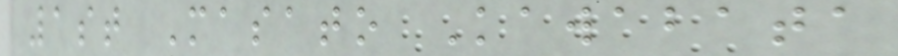1st Masato Kawabata
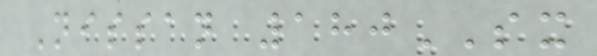Nissan 180SX
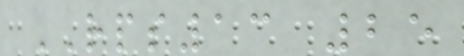RPS13 25
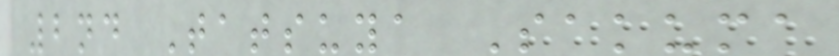2nd Tatsuya Sakuma
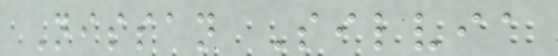Nissan Silvia
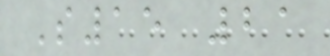S15 21
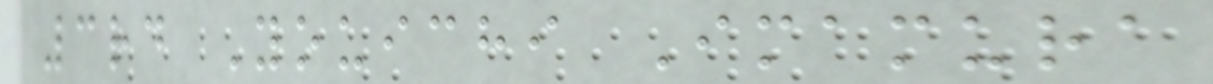3rd Youichi Imamura
